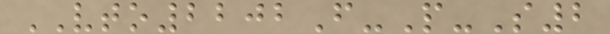VTO2202F-P-S2
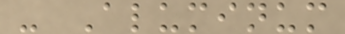- Aluminum
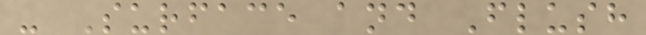- Surface and Flush
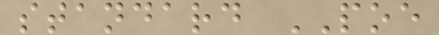standard POE
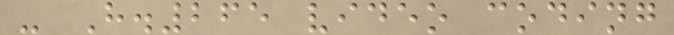- H.265 video coding
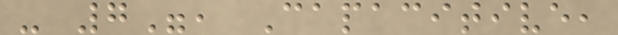- 7", Capacitive,
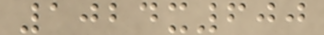1024x600
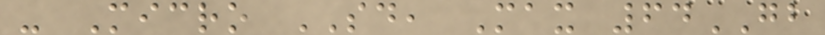- Micro SD, Max 64GB
